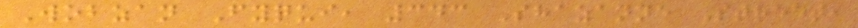Wobzan Fyqui, 343 Shazanne Street,
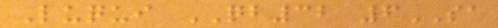Luqui QB32 6SA
